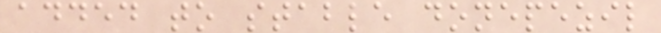added to stable donepezil
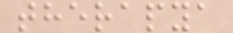therapya
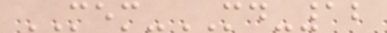MEM-MD-12
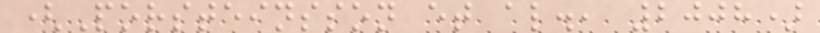(Porsteinsson et al., 2008)
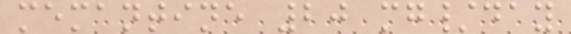memantine 20 mg/day
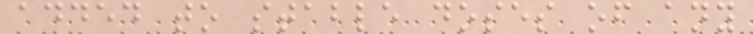added to stable doses of any
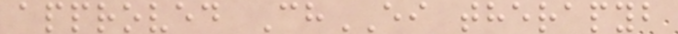approved ChEI therapyb
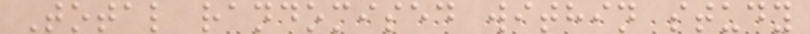Total randomised within study
